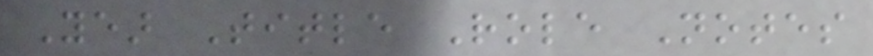Year Title Role Notes
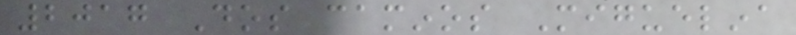2017 Dos caminos Miguelina
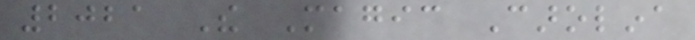2021 The Magic Carolina
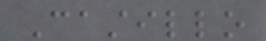Castillo
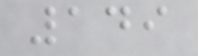149
